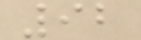92
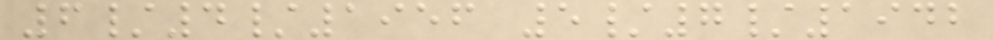6/4/1956 5/7/1942
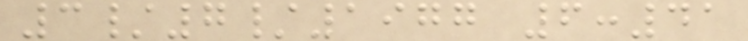3/7/1977 6:41
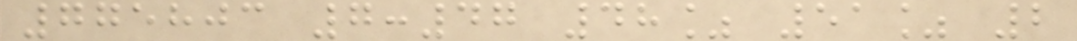775803 7:47 48% 51% 2
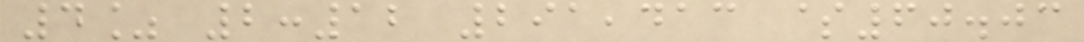4% 2:12 291,413 $60.03
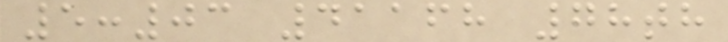5:03 41168 78th
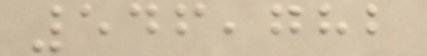546,782
